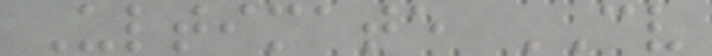Ultimate CV
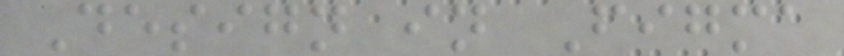Design in Figma
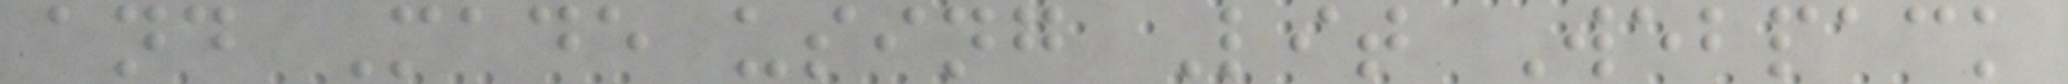and Made using Lit Webpack
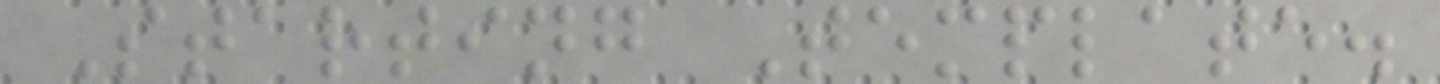Starting Template.
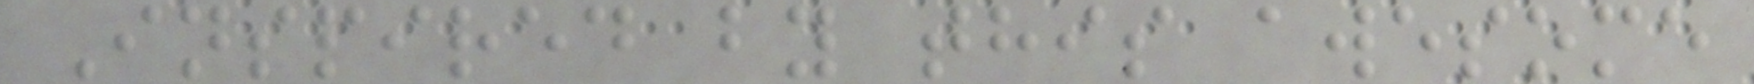Inspired by this awesome
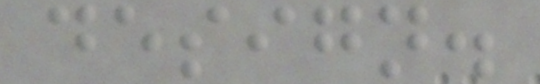design.
